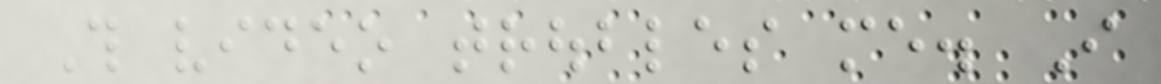This video troubles me. I
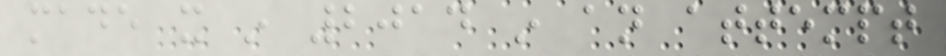made it in 2014 in an attempt
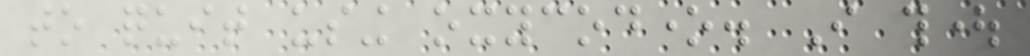to quit using oxycodone. I thought
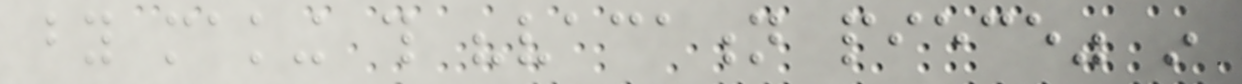by making this "vacation piece" in
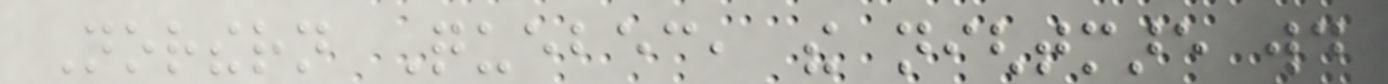Northern Quebec, the nightmare would
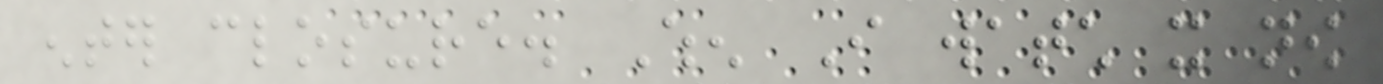enter closure. When I watch it now
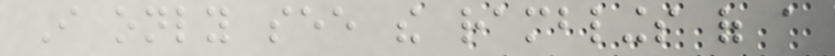I only see the ramblings of a
